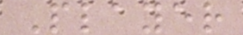Player
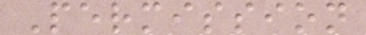Permission
